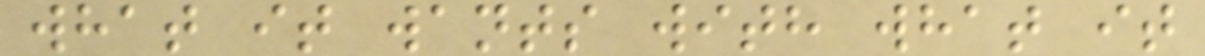what it wants with what it
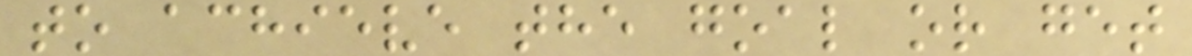to achieve the goal or get
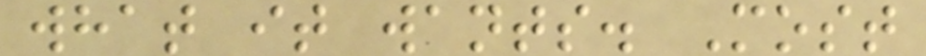what it wants. Most
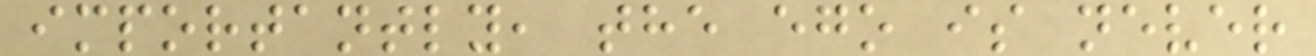importantly, the ego is never
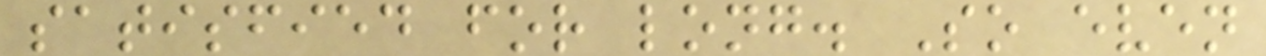satisfied for long. So even
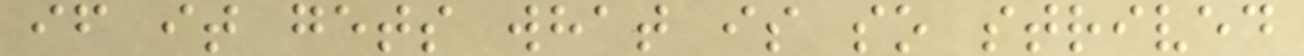if it gets what is so strived
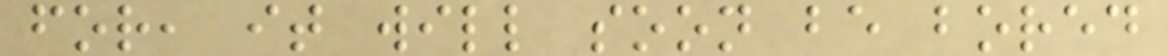for, it will soon be bored
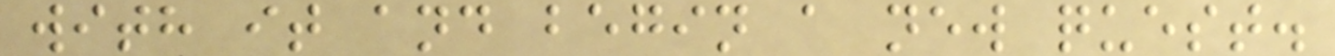with it and begin a new quest.
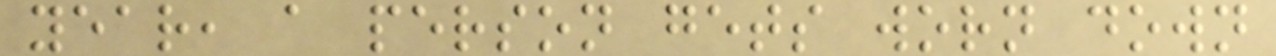year, a person gets worn down
